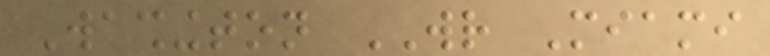Washington WR Miami
